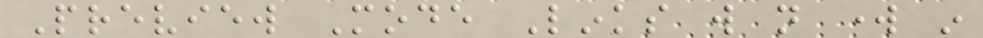Preview Mode Links will not work in
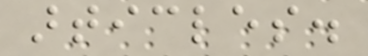articles.
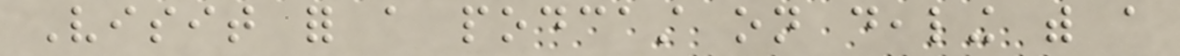Visit for a podcast on dealing with a
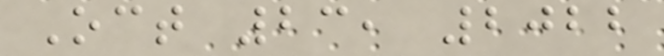Oct 23, 2022
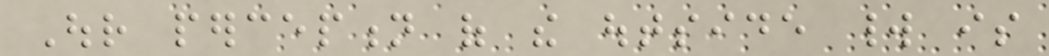Our perception of the outside world is
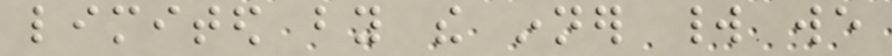limited by the inner world we
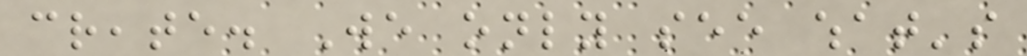create. We only see what's
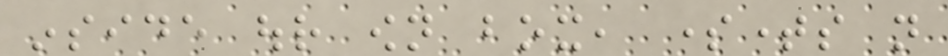inside our own box, sometimes not
